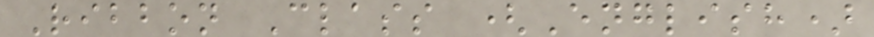Ribbon Class (English)
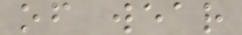of wear
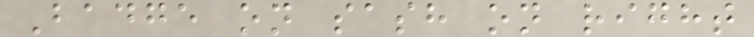Badge on sash on right
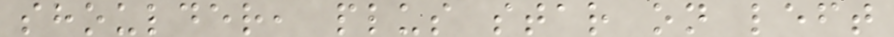shoulder, plus star on left
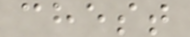chest
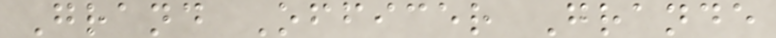Grand Officer Grande
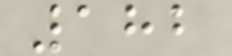182
